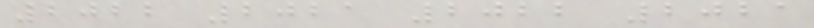2022 2021 2022 2021
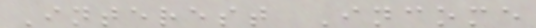Interest Income
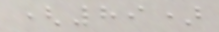(89)
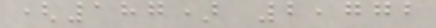(187) 2,772
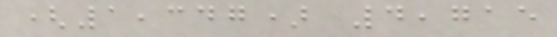(1,347) 4,715
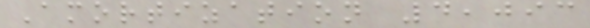Amortization 4,093
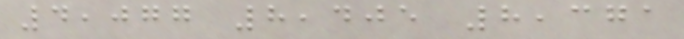4,077 8,405 8,371
